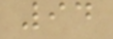94
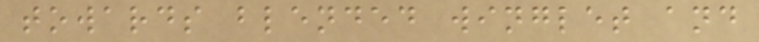towards blended winglet and
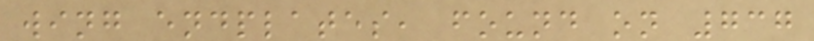wing endplates, found on 737
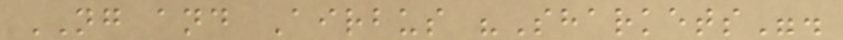NG and Airbus "Sharkets".
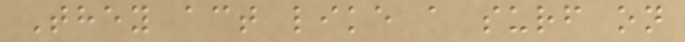They act like a surf on
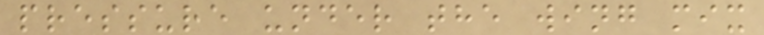pressure under the wing mix
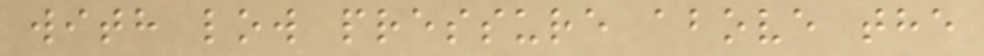with low pressure above the
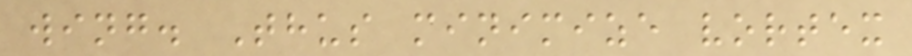wing. Thus minimize vortex
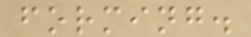forming.
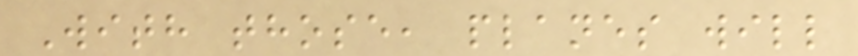With those, planes will
